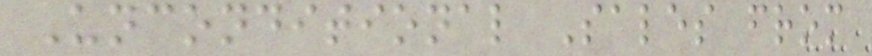Unconditional Sales from
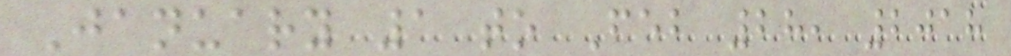January 1 to Feb 28, 2018
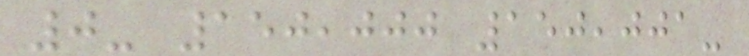0- 150,000 150,001-
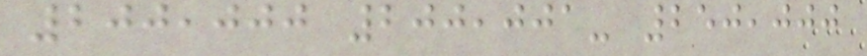200,000 200,001- 250,000
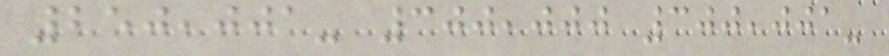250,001- 300,000 300,001-
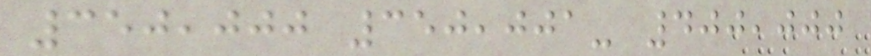350,000 350,001- 400,000
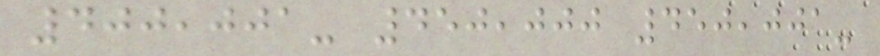400,001- 450,000 450,001-
